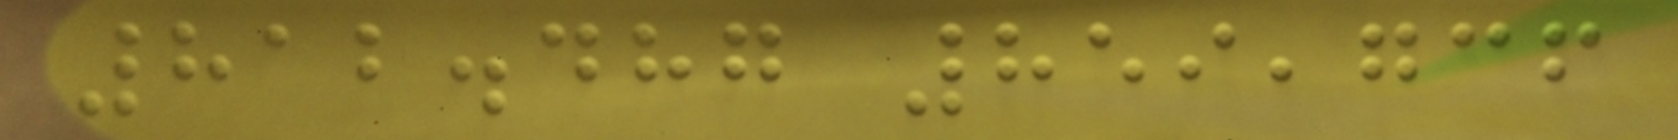812.487 859,736
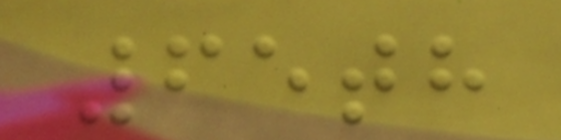65th
